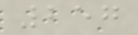257
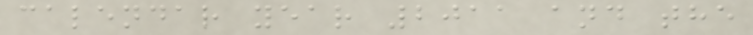calendar year 2011 and the
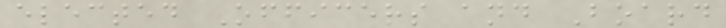elected Officers and Board
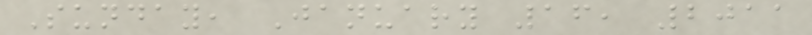Sunday, January 16, 2011
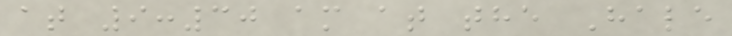at 9:30 am at the Hale
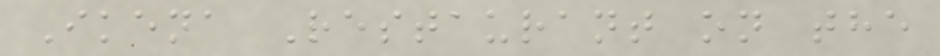Ikena Restaurant on the
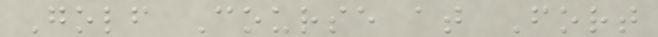Golf Course at Fort
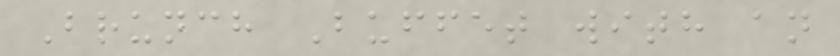Brunch Buffet with an
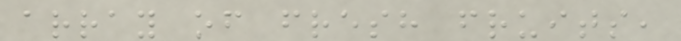array of fresh fruits,
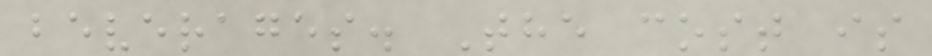beverages. The cost is
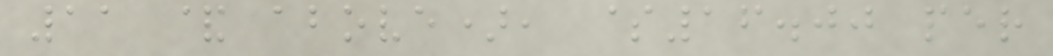11 & above), $16.00 per
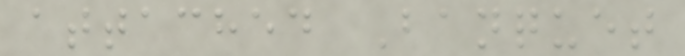attached Banquet
